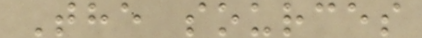The sources
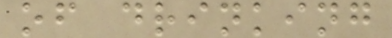of drinking
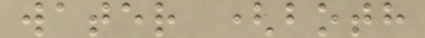water (both
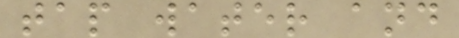tap water and
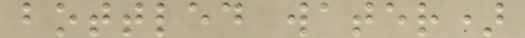bottled water)
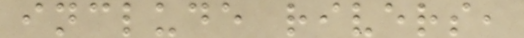include rivers,
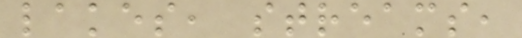lakes, streams,
